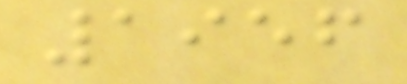1956
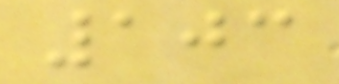103
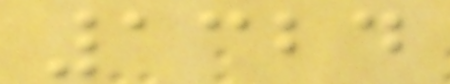1324
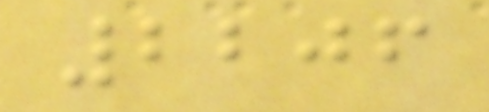2206
